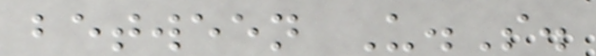between U.S.
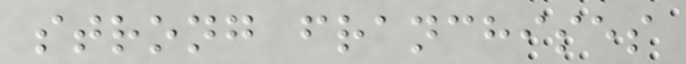strong franchises
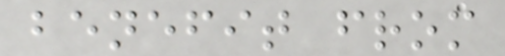benefit from
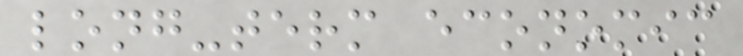long-term economic
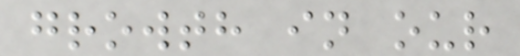growth in our
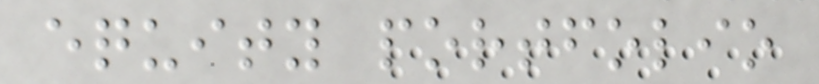equity portfolio
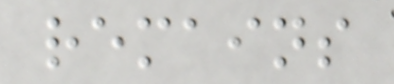remains
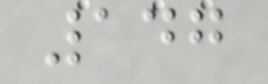147
